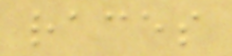races
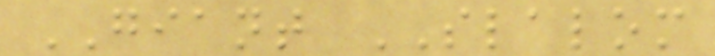GIANT SLALOM
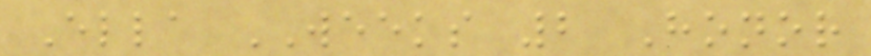Ella WEEKS 2 Honor
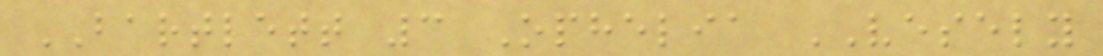BARTLETT 3 Ophelia VESELY
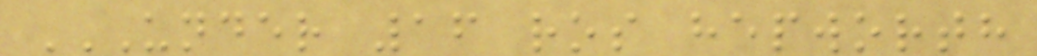UNDER 16 ROS HEPWORTH
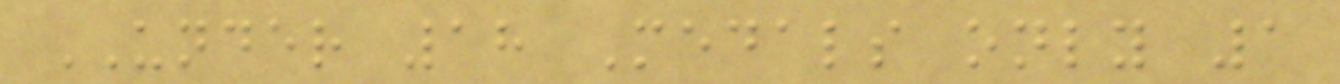UNDER 18 Medals only 1
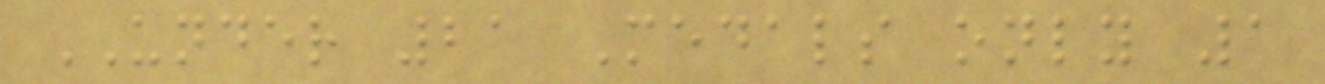UNDER 21 Medals only 1
